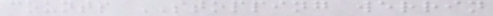counts STOPPING werrin
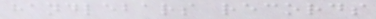handlebars records
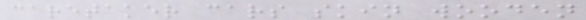caretaker cars skin wooden
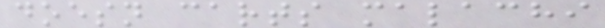doesn carts malachi
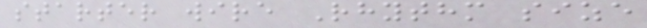starter wire Rhythm size
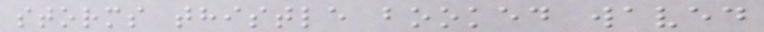storms thistle booked waved
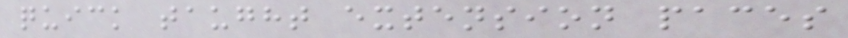quick taught extension paces
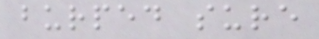burped sure
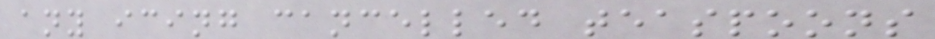any icing cancelled teaspoons
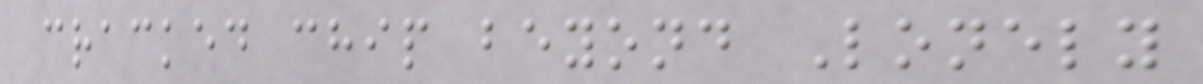cracked chip beyond Lonely
